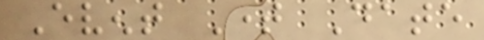Event Time Date
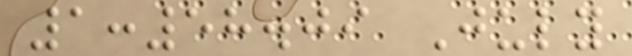1:58.09 July
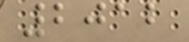2012
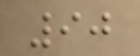90
